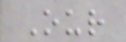Our
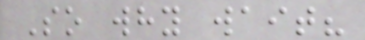So why wait?
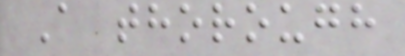A thorough
